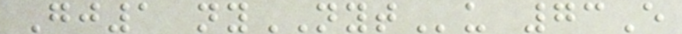Gj1 nyNYTu 73E
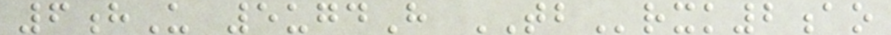6hU 5ugdH TBrxk2ao
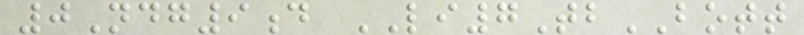0Ndg9d LI7TbBOTT
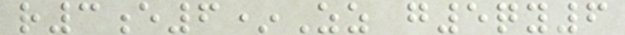r3e6*Zz g5qy6
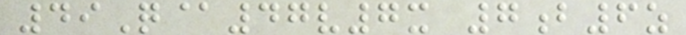49Q@47v7x 7b6z
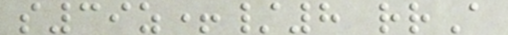s39z+/8 rrA
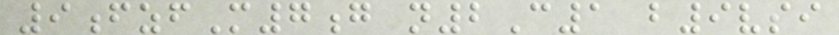9fzfM7g n2C1 b9vsi
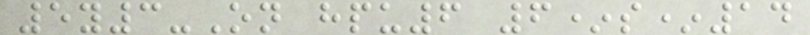5y3-On hpu6 6*s*14
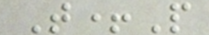T+P
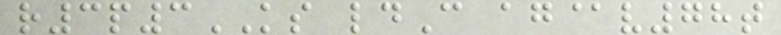r3p3KS ldC ag@v78t
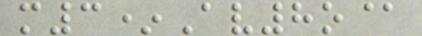m3*Av8o@
